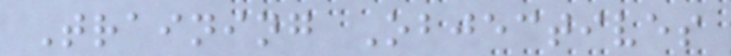Training Objectives
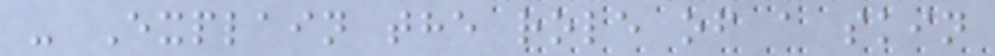- Explain the role of a skin
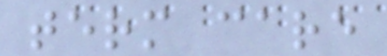term care
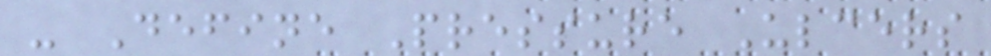- Define Pressure Ulcers
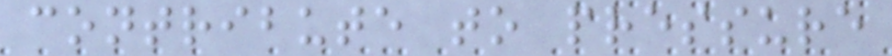contribute to pressure
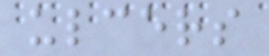ulcers
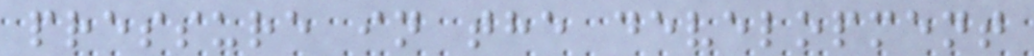pressure in the development
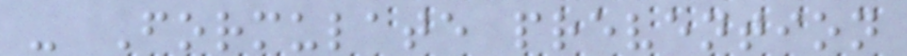- Formulate prevention
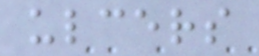ulcers
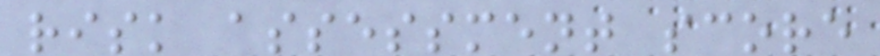risk assessment score
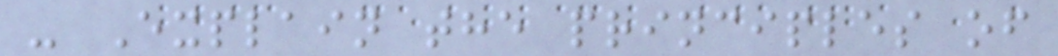- Explain the principles of
